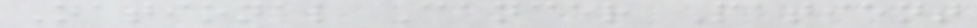National Cancer Patient
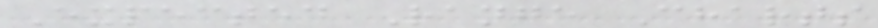Expected Range Charts
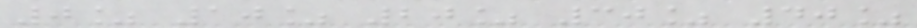0% 10% 20% 30% 40%
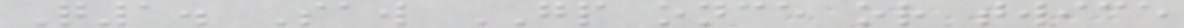Q1. Saw GP once or twice
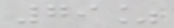79%
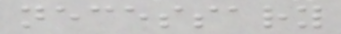necessary
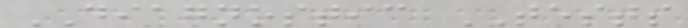DIAGNOSTIC TESTS
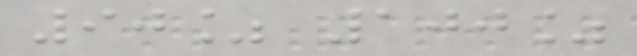90% 100%
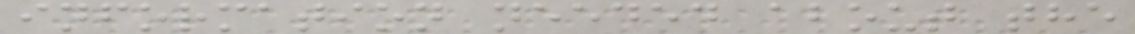information needed about the
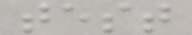test
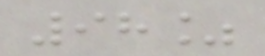98%
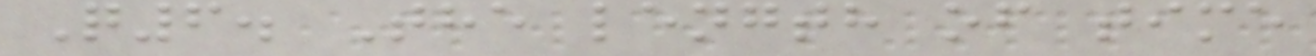Q6. The length of time
